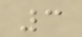3
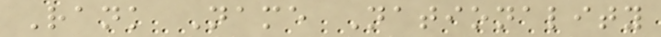Rank Name Nationality
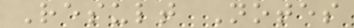Result Notes
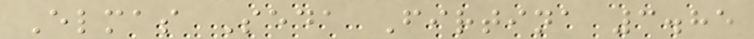Elmas Seda Firtina 3.85
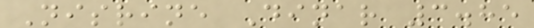Nisrine Dinar 3.85
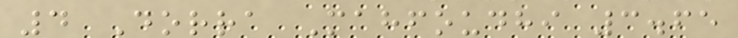4 Dorra Mahfoudhi 3.65
